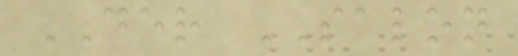DER SALON
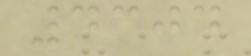4304
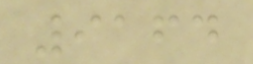9164
